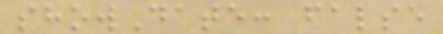showDate: false
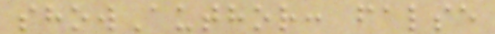showAuthor: false
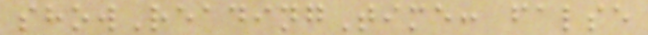showReadingTime: false
